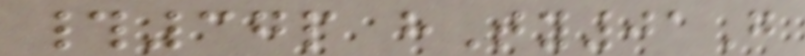#37p hTy01G
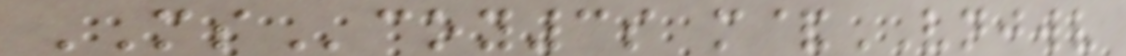MScoy3s m&VNJWV
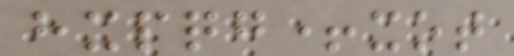hxpqg+xot
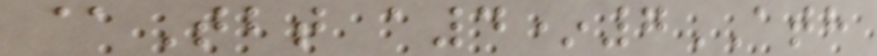@Tbt a4*7ATH
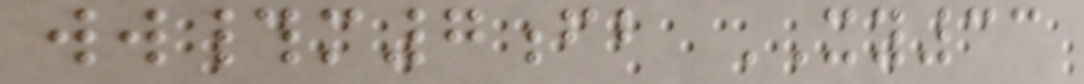ww#m7fb XY33
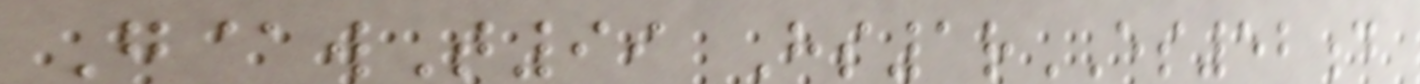G@wT99 Hs1rES52d
